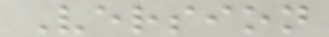Version
